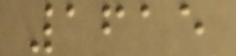1615
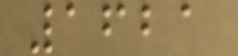1621
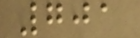701
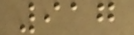917
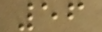56
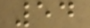54
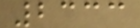2333
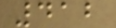412
